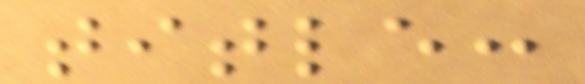title:
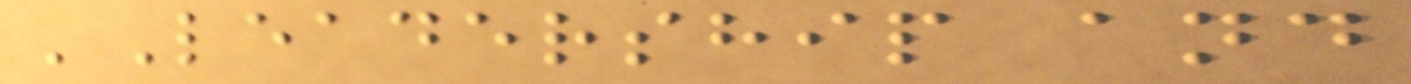'Leadership and
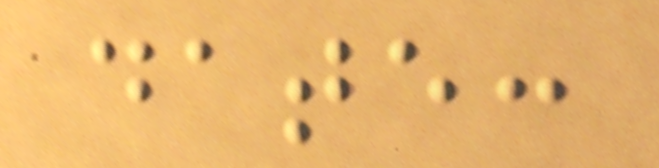date:
